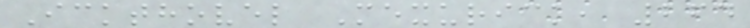Ickthovel Mexurick, 264
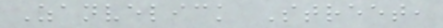Zanvelick Street,
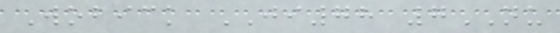Wobick JI78 7NU
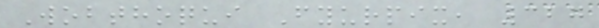Wobthoqui Fyurpix, 327
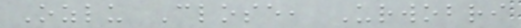Ozlu Close, Urwobri
